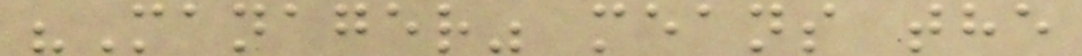"Manager" means the
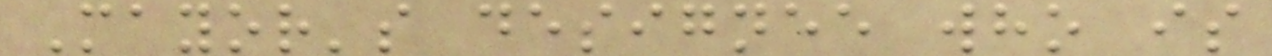Mayor's designee who is
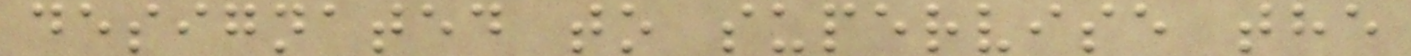designated to supervise the
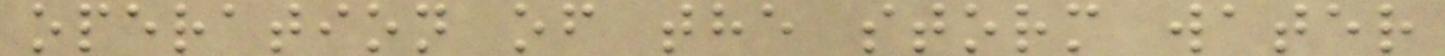operation of the storm water
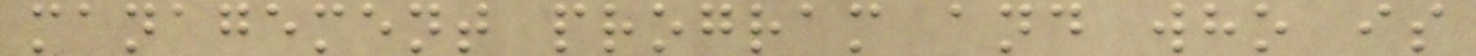management program and who is
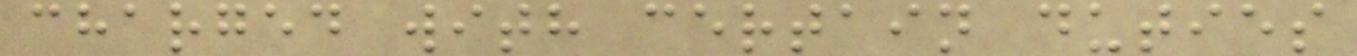charged with certain duties
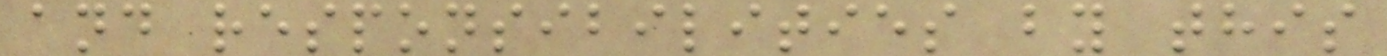and responsibilities by this
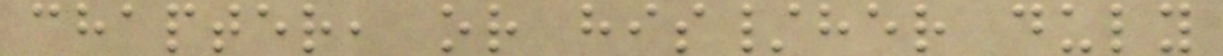chapter, or his/her duly
